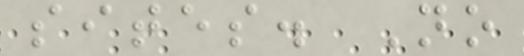sites. No
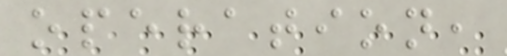operation,
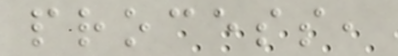process,
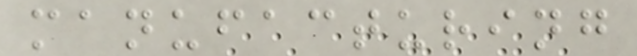manufacturing
